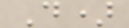D)
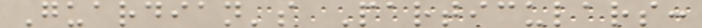Guardian's Particulars:
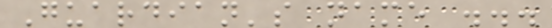Guardian's name ...
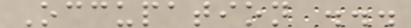Occupation ...
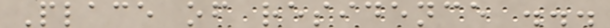Place of residence ...
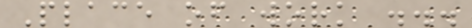Place of work ...
